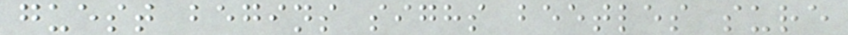guest begins sighs beetles sure
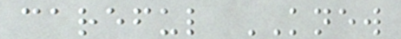careful KNEW
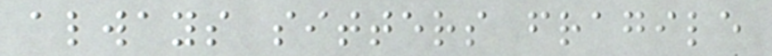always sitters fragile
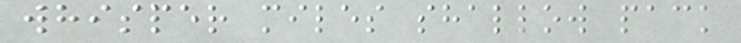whisper miles shallow pack
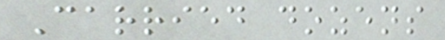Carried dozens
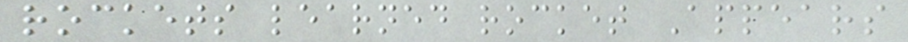rockets learned rocket Appears
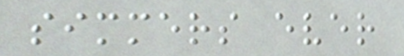simmers ever
